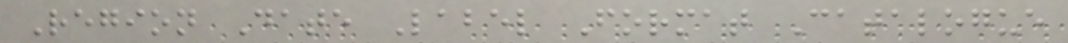Region Date Label Format Catalogue
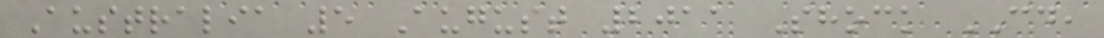Australia 5 August 2011 Shock CD,
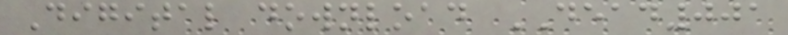Digital download DEAD001
